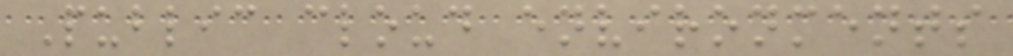Public cloud environments
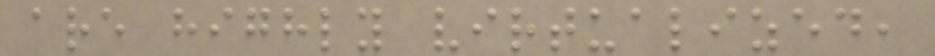are highly virtualized,
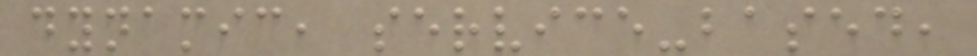dynamic, service-based,
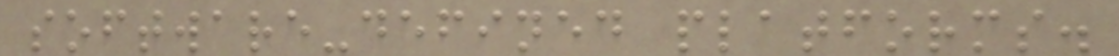software-defined platforms.
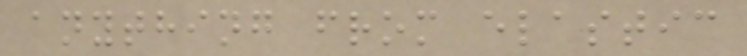anything from elastic
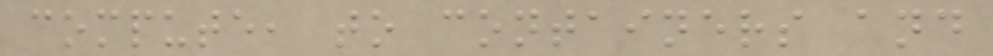compute, to containers and
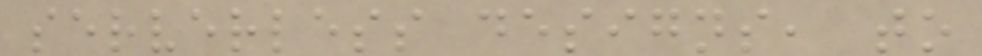serverless designs, to
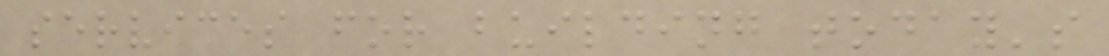services for building today's
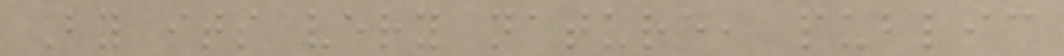By its very nature, public
